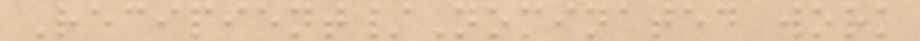Recipient/Nominated work
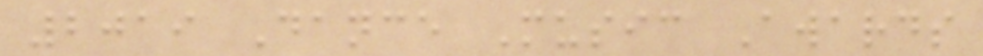2019 Dance Music Awards
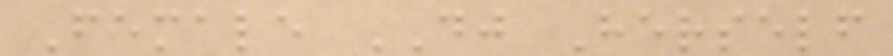Female DJ Herself
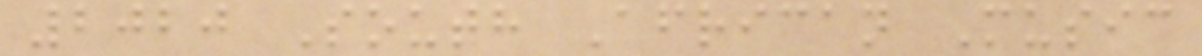2020 South African Music
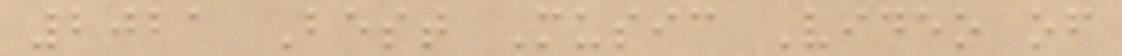2021 Best Music Video of
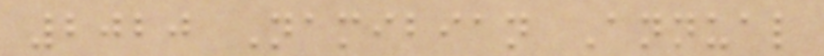2020 Namibian Annual
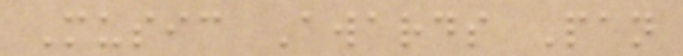Music Awards Pan
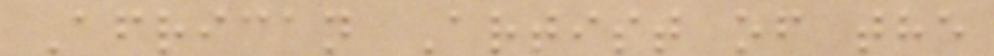African Artist of the
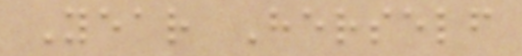Year Herself
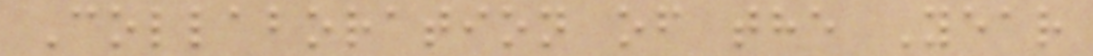Collaboration of the Year
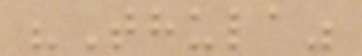"Thula"
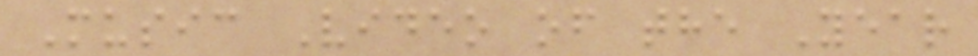Music Video of the Year
